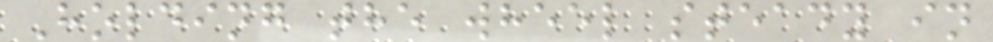Holding the wheel steady in
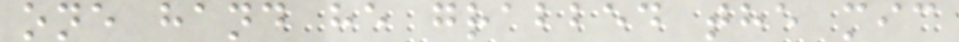one hand he grabbed the mic
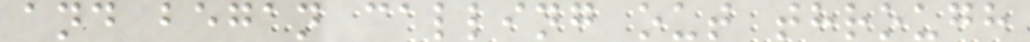and began calling out through
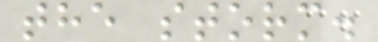the storm.
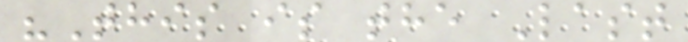"This is the Last
